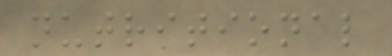nutritional
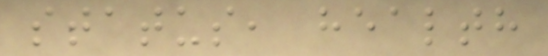status, health
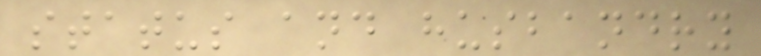status and husbandry
